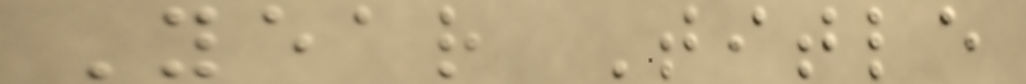Year Title
